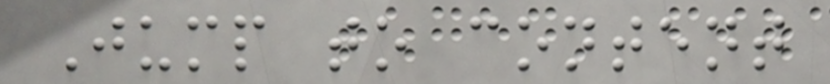Jump to content
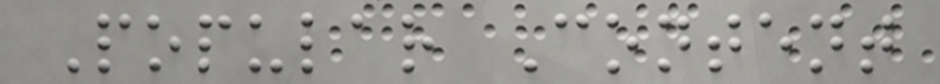Popular Content
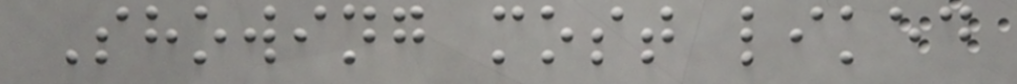Showing most liked
